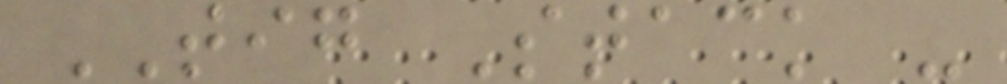TIG Stack -
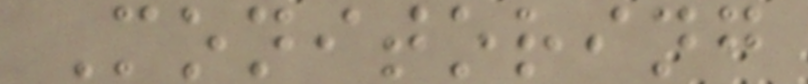Monitoring
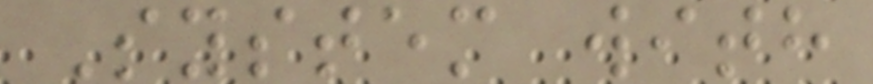System with
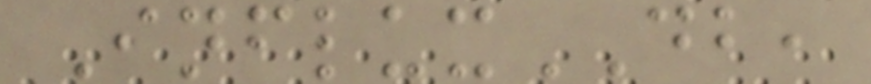InfluxDB,
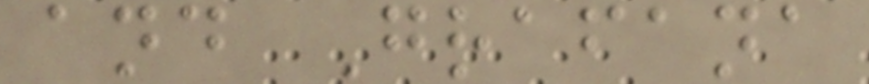and Grafana
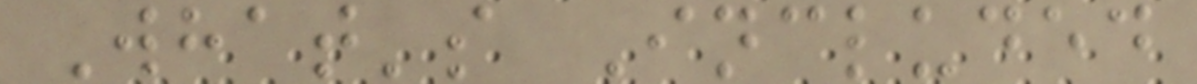What's Included
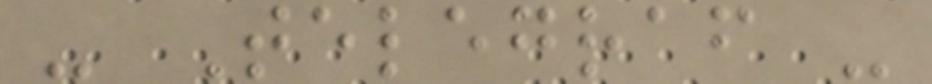- Telegraf -
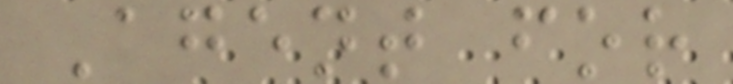Agent for
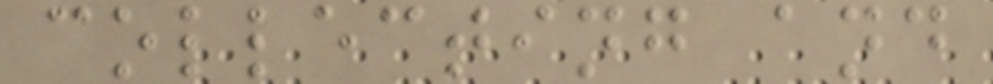collecting and
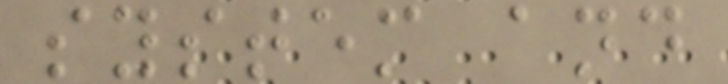system and
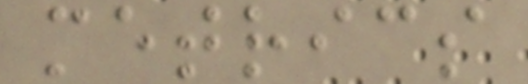metrics
